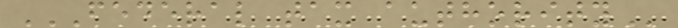FEDERAL TAX AUTHORITY
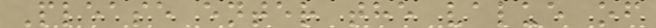Please enter the value of
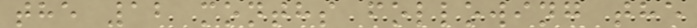the 12 months following the
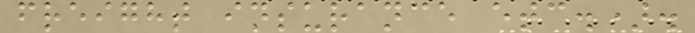freight insurance etc.).
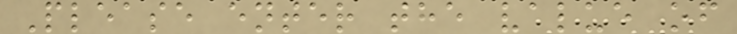Please enter the value of
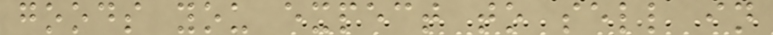goods you expect to sell in
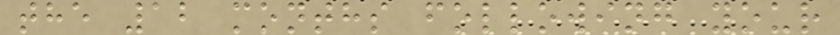the 12 months following your
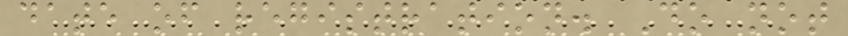date of registration. Do not
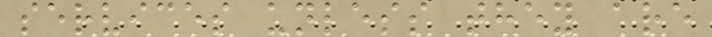services unless they are
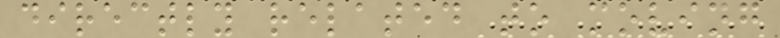directly related to moving
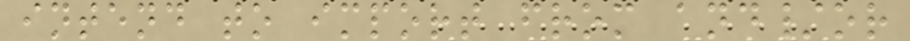intend to import from and/or
